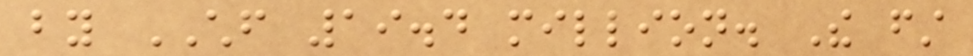by CHF 19.4 million. The first
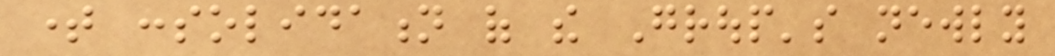time consolidation of the Group's newly
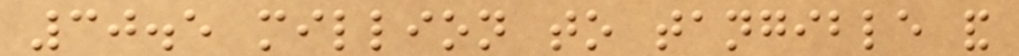30.5 million to tangible and
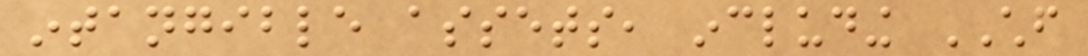intangible assets, including CHF
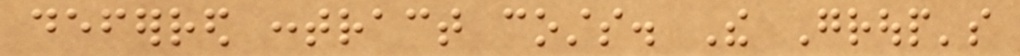deferred contract costs. The Group's
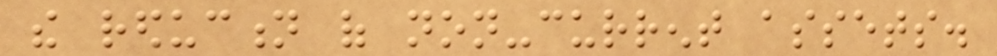the reduction of non-current assets.
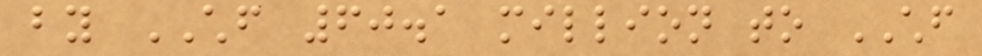by CHF 60.1 million to CHF
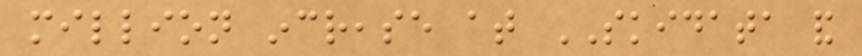million increase at SKIDATA and
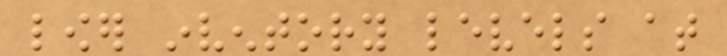lower inventory levels at
